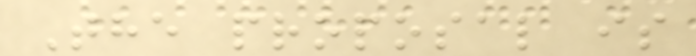The proposal is
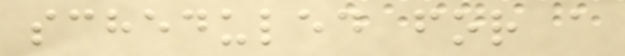scheduled for a
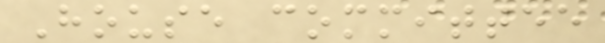House committee
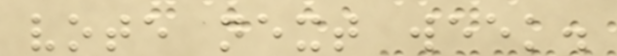vote next week.
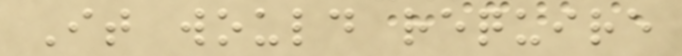It would require
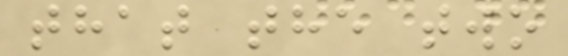that the two
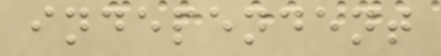independent
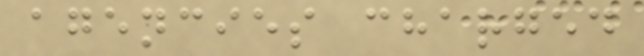agencies charged
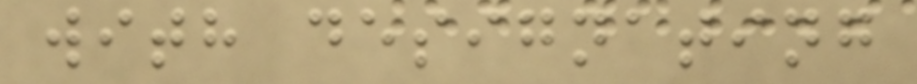with designating
